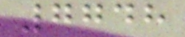7748
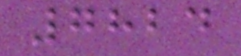7824
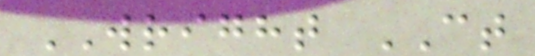WRIGHT CT
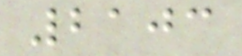2103
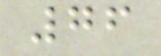76
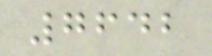7642
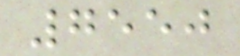7550
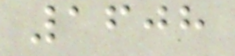1608
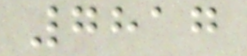7817
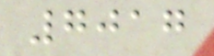7017
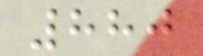880
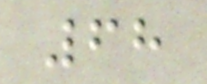68
